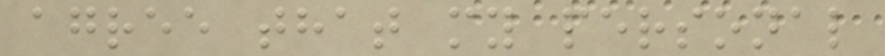agree that my personal
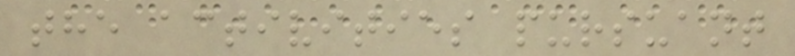the activities pursuant
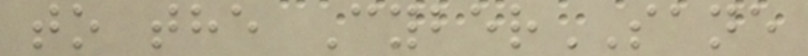to the CyberSANE
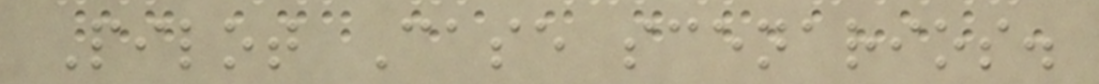Pilot Case scenarios.
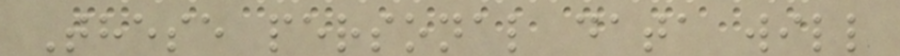These personal data will
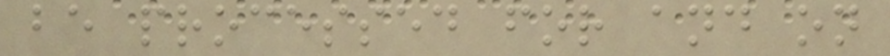be processed for and on
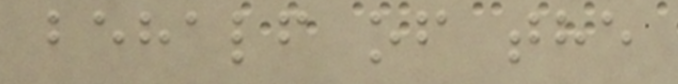behalf of the
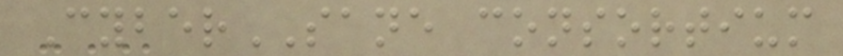CyberSANE consortium
